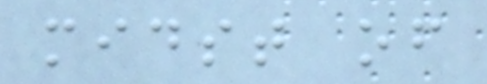midst of
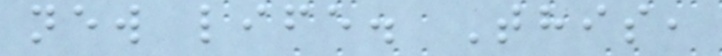new life. This,
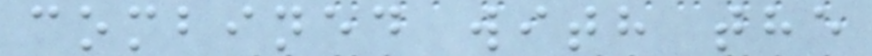combined with the
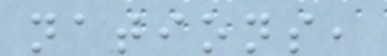nations,
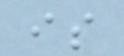is
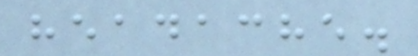headache.
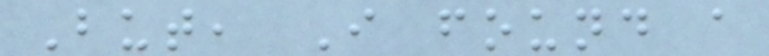But, I found a
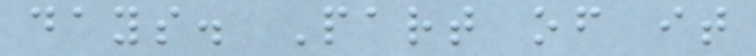days. Part of it
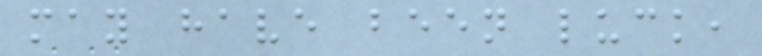may have been luck,
